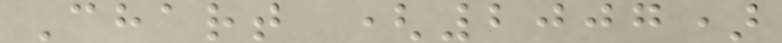Chart (2007)
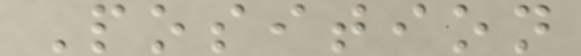Position
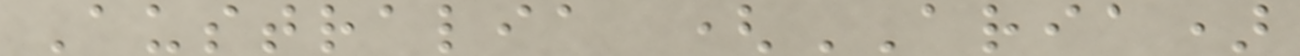Australia (ARIA)
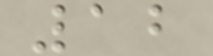12
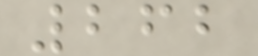262
